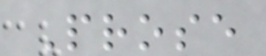Prose
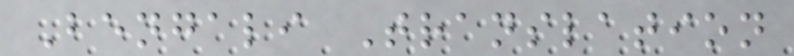Bengali Translation
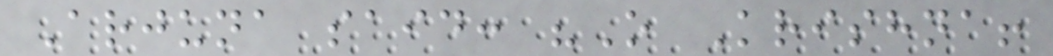Arjuna said: "O Krishna!
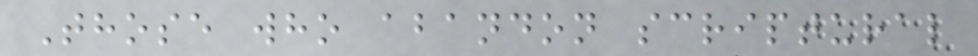Those who abandon scriptural
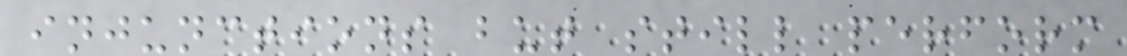injunctions but still perform
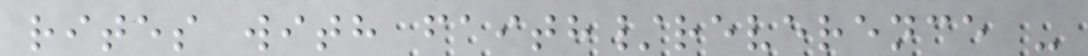rites with faith/reverence -
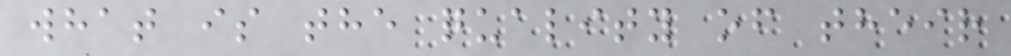what is the quality of their
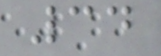34
